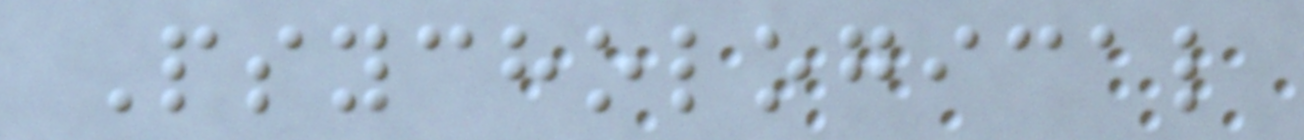Psychological
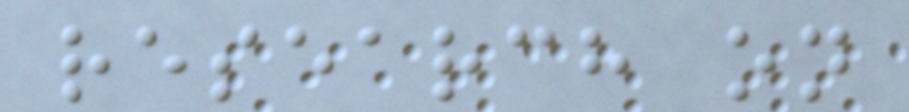research on
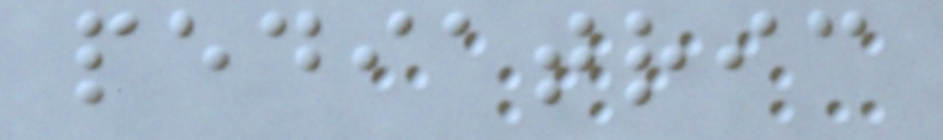pediatric
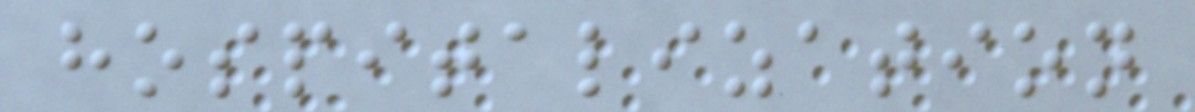hospitalization
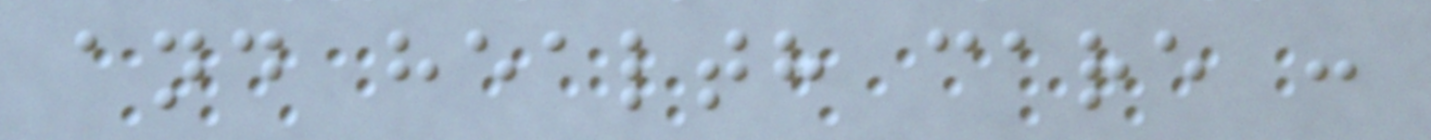and health care :
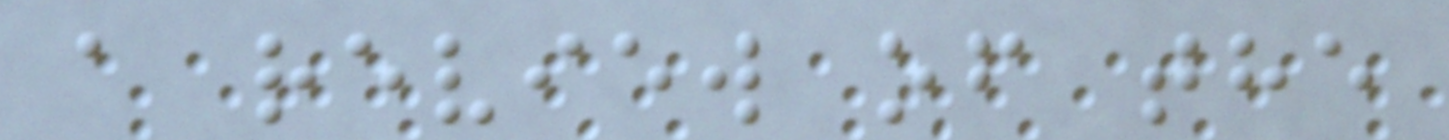a review of the
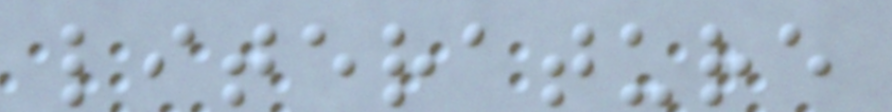literature
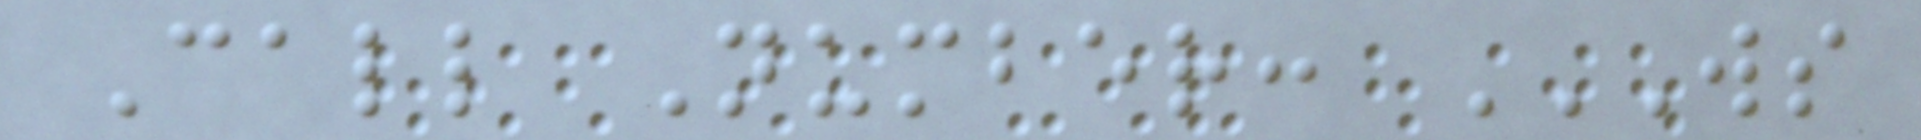Call Number: WS
